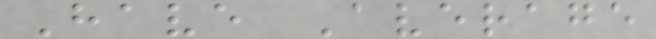Have Average
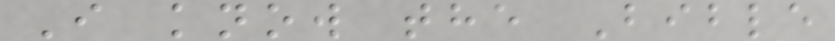I know the Bible
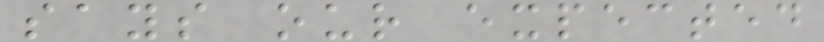says our expected
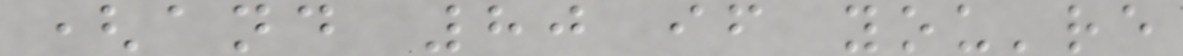(and 80 if you're
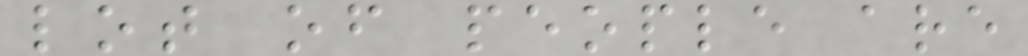lot of people are
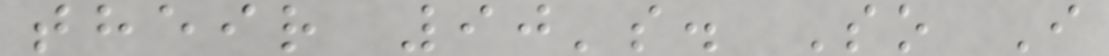their 90's. So I
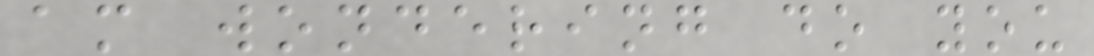am wondering do you
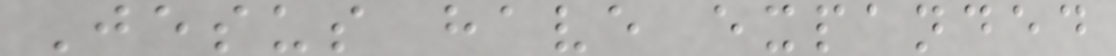Jesus have expanded
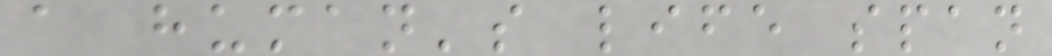a human's life span
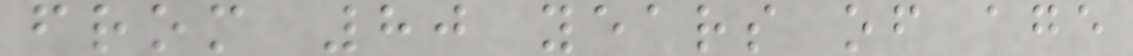from 80 years of age
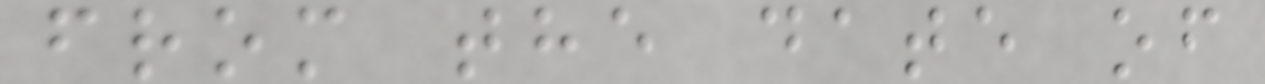from the date of
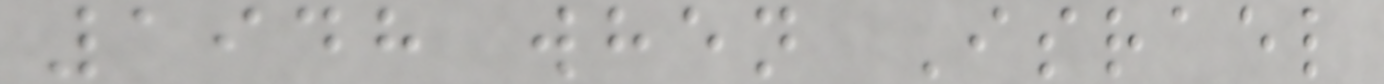1948 when Israel
